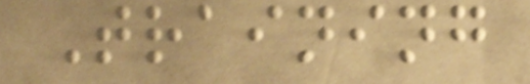Training
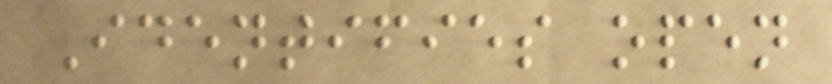Identifies open
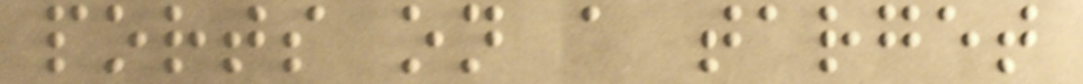ports on a target
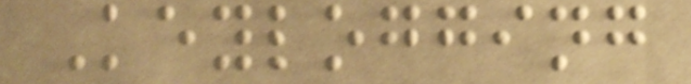Keylogging
